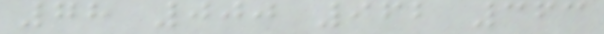78 000 962 363
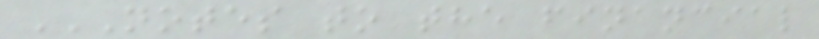NOTES TO THE FINANCIAL
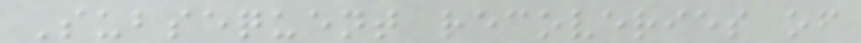Subsequent recoveries of
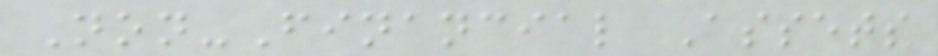Non-Financial Assets
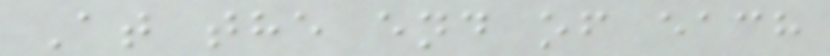At the end of each
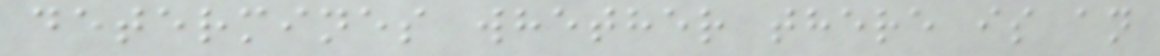determines whether there is an
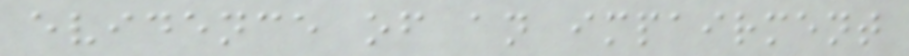evidence of an impairment
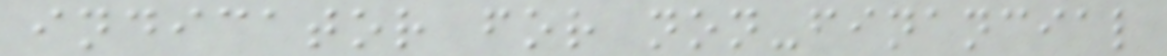indicator for non-financial
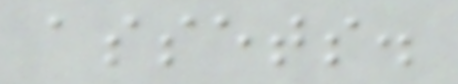assets.
